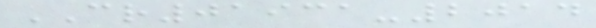CR01931-2014
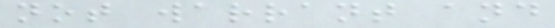not warrant and
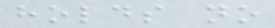holds no
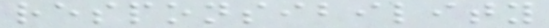responsibility
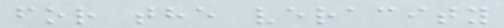for the veracity
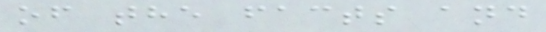of the facts and
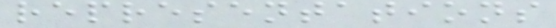representations
